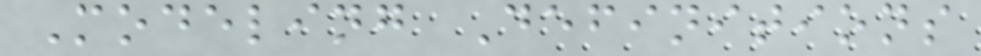Modeling Definitions
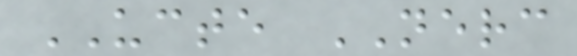UCTE NERC
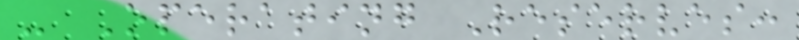- Operating Reserves:
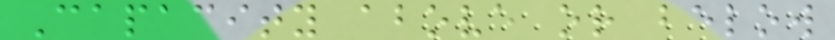Capacity above or below
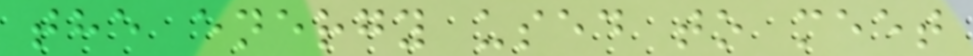the energy used to meet
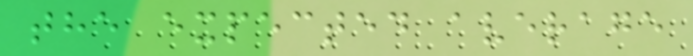the expected average
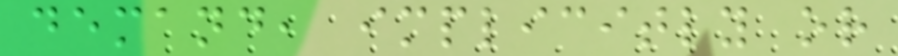demand, implicitly or
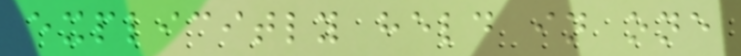explicitly held in one
